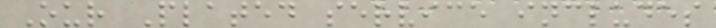Our Plated service includes
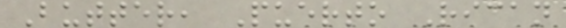Butter, Puerto Rican
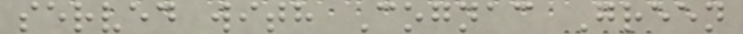served with Cognac Green
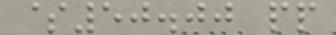$50.00 pp
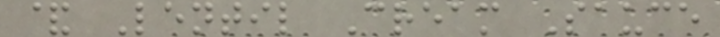& Lentil Cream Sauce
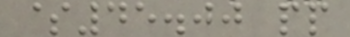$45.00 pp
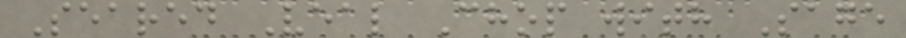Seared Veal Chop with Sage
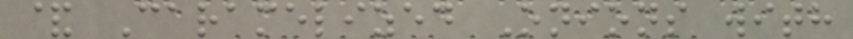& Caramelized Onions with
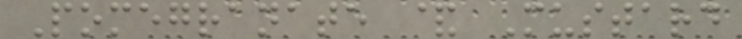Pomegranate & Mustard
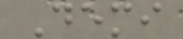Demi
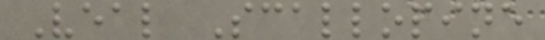Veal Scallopine
